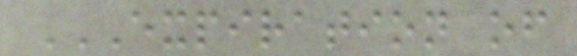EXPIRATION OF
